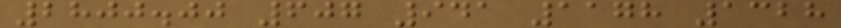2800.00 607 941 1178 1328
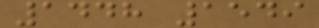1448 1549
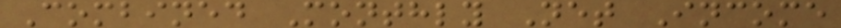Combined Monthly Net Income
